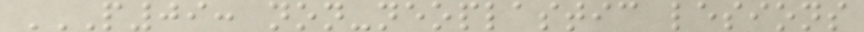P09: NON-NEOPLASTIC LESIONS
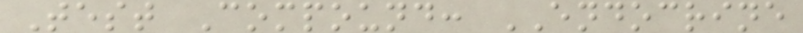Test Compound: ENDOCRINE
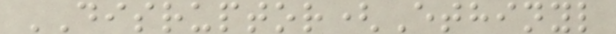DISRUPTOR(Ethinyl
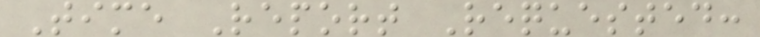Time Report Requested:
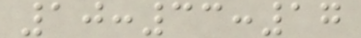10:33:17
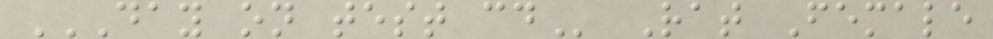DAY ON TEST CD Rat Female
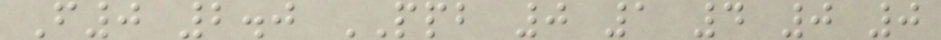F0 2.0 PPB 0 1 4 0 0
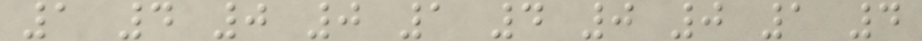1 4 0 0 1 4 0 0 1 4
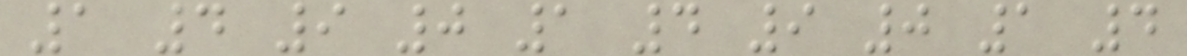1 4 9 0 1 4 9 0 1 4
